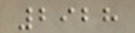2928
